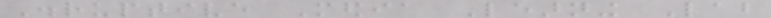Disruptive Media Learning Lab
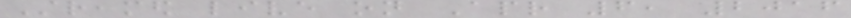Streamed live on Apr 6, 2016
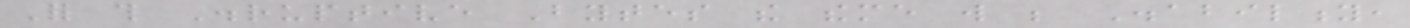For this Disruptive Bytes the theme will be Disability,
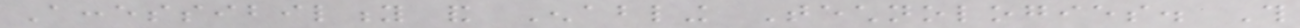Accessibility and Enabling Technologies. This
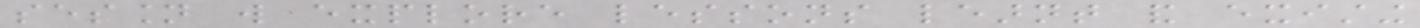session will explore lessons learnt and existing
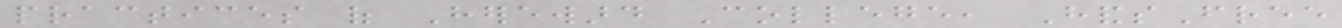practices of Hereward College, HandsFree
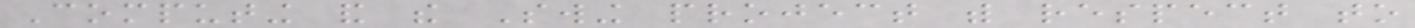Computing and the Swing project with respect to
